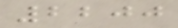2200
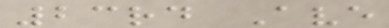23rd Ave
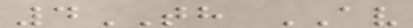4TH AV
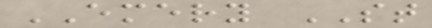EMERY ST
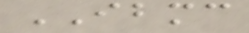IBMC
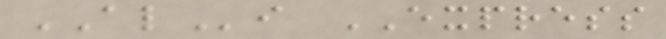ALi EXPRESS
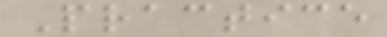Practice
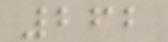262
